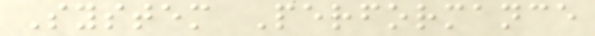System Performance
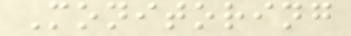Monitoring
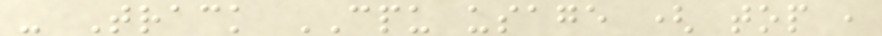- Track CPU usage ( top ,
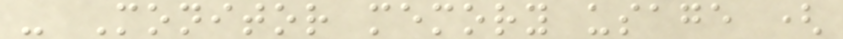- Monitor memory usage (
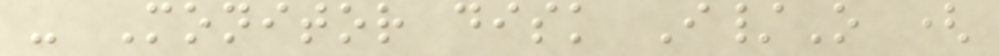- Monitor disk I/O (
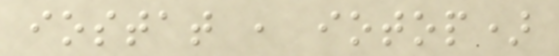iostat , iotop)
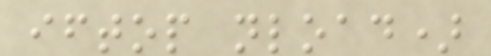iftop nload)
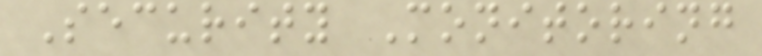Security Monitoring
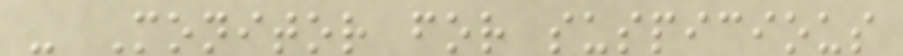- Monitor for suspicious
